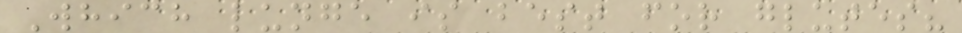Which lunge is best for glutes?
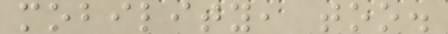mobility, too.
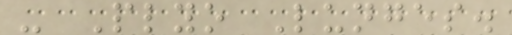- Plyo Lunges.
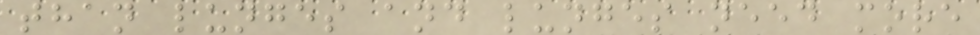than lunges and lunges need more
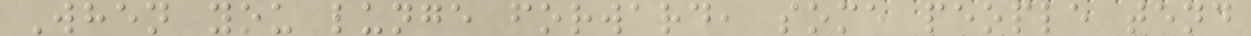When you lunge forward, some people tend
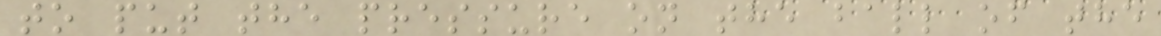to put the pressure on the ball of the
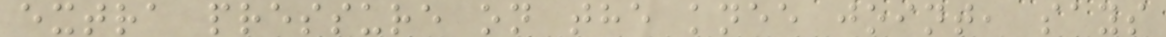extra pressure on the knee joint, says
